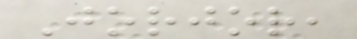Jorjor,
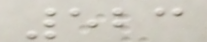523
